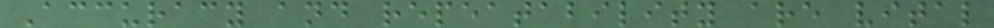Accuracy and repeatability are vital
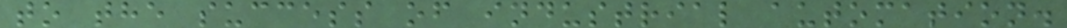to the success of industrial automation.
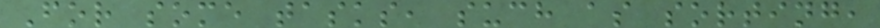For some tasks, such as sorting,
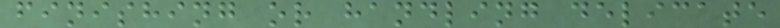finishing or handling delicate
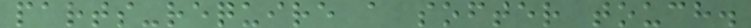parts-require a softer touch.
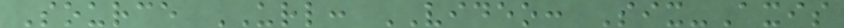Source URL: VIDEO: Six-Axis
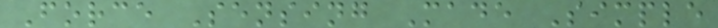Force Sensing Made Simple
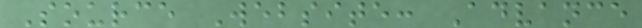Source Website: Advance
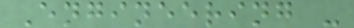Engineering -
